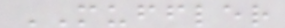MUFFLER
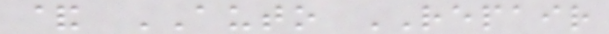& AUTO REPAIR
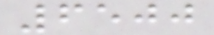6500
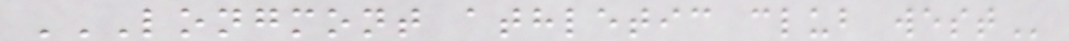LONGMONT ATHLETIC CLUB WEST
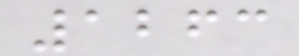1263
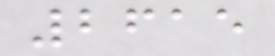2615
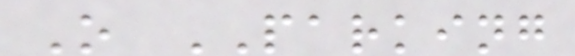O PARKING
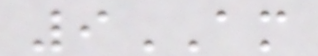9AM
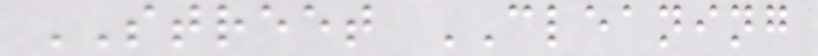STREET CLEANING
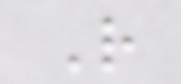R
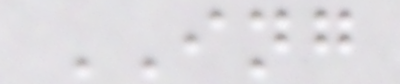ING
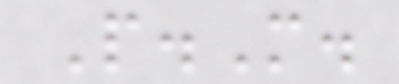P.M.
